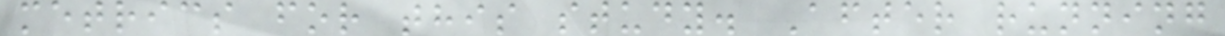metrics for this study. After running
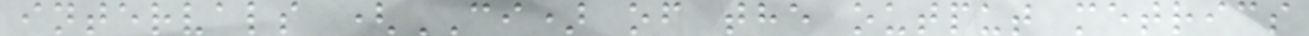intervals (CI) of the output metrics
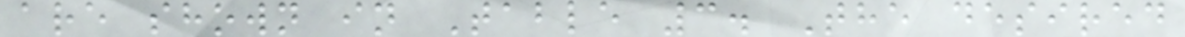are shown in Table 3. The desired
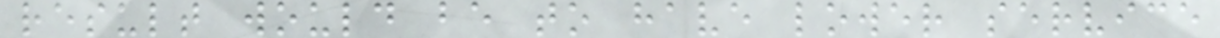result would be to have lower service
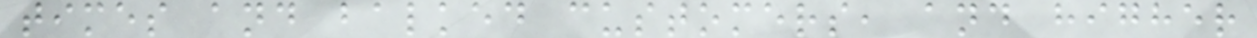times and balked customers, and higher
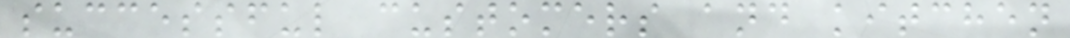successful customers and kitchen
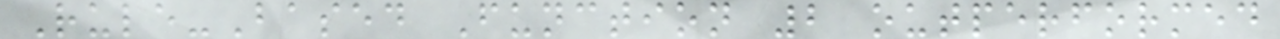Rule-Based Function 2 outperformed
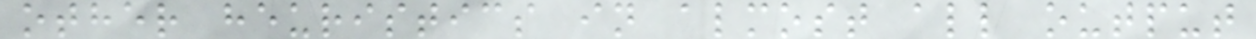other heuristics in almost all output
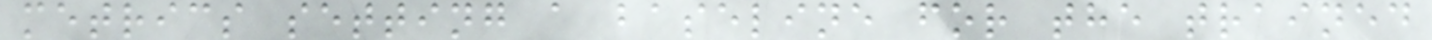metrics setting a baseline for the trained
